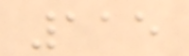115
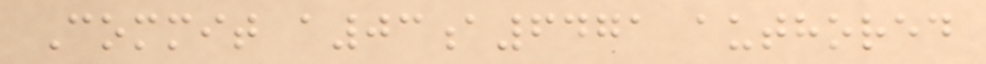Commit a03a6471 authored
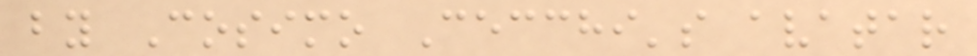by Cosimo Cecchi's avatar
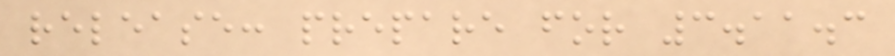release: prepare for 3.11.3
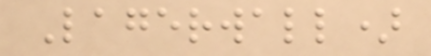Lagerwall)
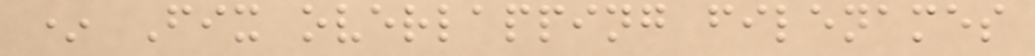* Fix overlapping filenames
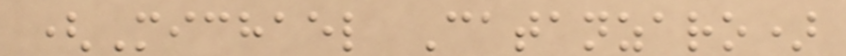(Michael Catanzaro)
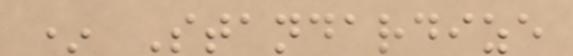* Standardize
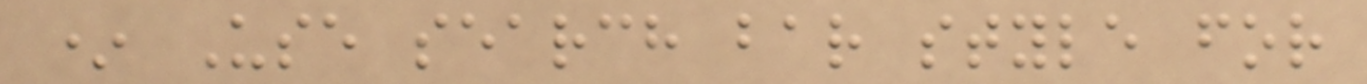* Use search bar style for
